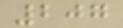207
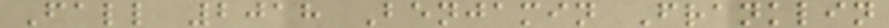Fall 2018 Benjamin Franklin
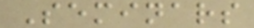Seminars
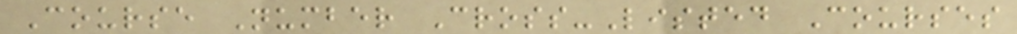Course Number Cross-Listed Courses
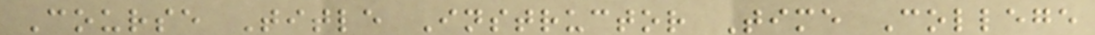Course Title Instructor Time College
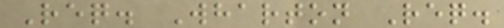Req. Wharton Req.
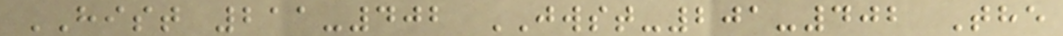HIST 211-402 JWST-201-402 The
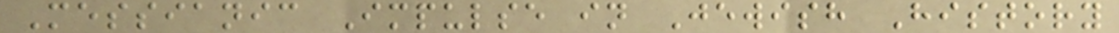Messianic Impulse in Jewish History
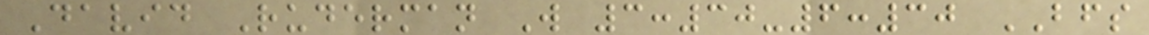David Ruderman W 3:30-6:30 BFS
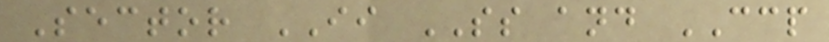Sector II SS and CCP
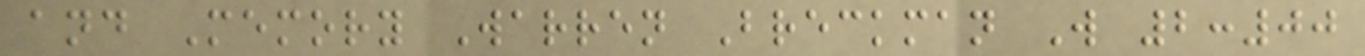and Memory Warren Breckman W 2:00
